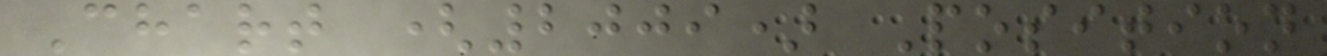Chart (2009) Position
